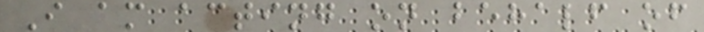I am acting on behalf of
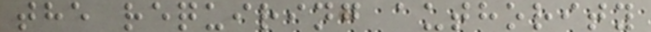the requiring authority
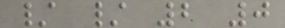/ / 2 0
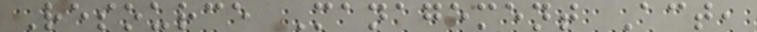Resource Management Act,
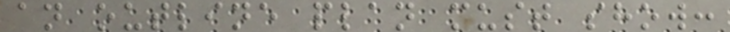an outline plan must show:
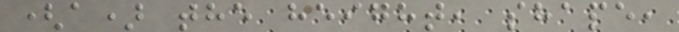(a) the height, shape,
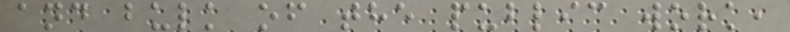and bulk of the public work,
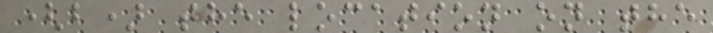(b) the location on the
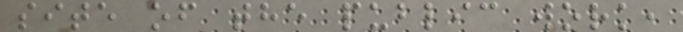site of the public work,
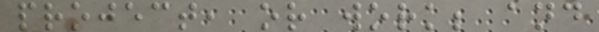project, or work; and
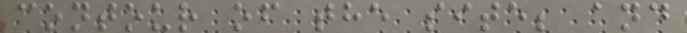contour of the site; and
